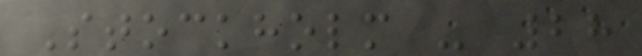Stockholm - 28
